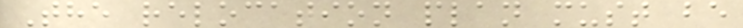The relocation plan must be
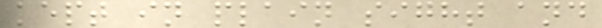kept in plain sight and
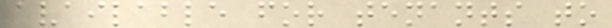available for tenants to
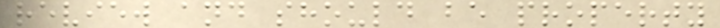review and should be property
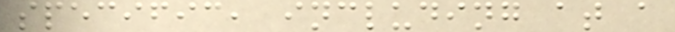specific, including at a
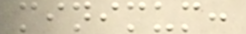minimum:
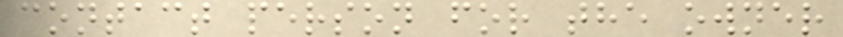contact person for the owner
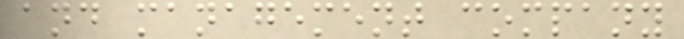and management company
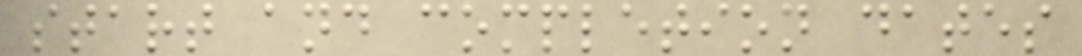start and completion dates
